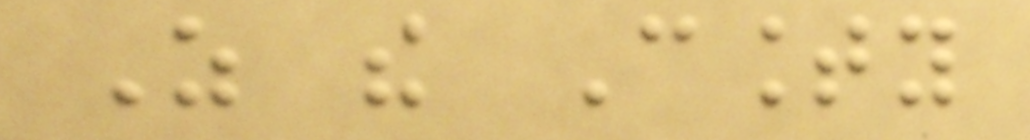As the County
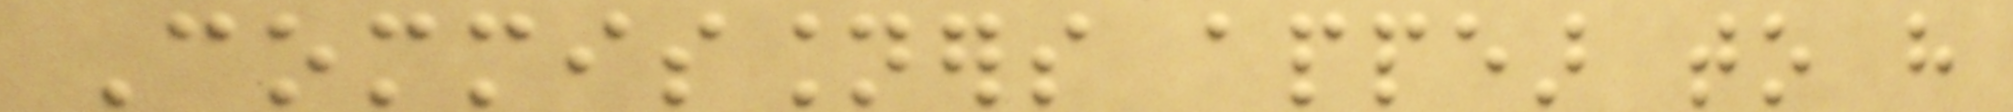Commissioners appear to have
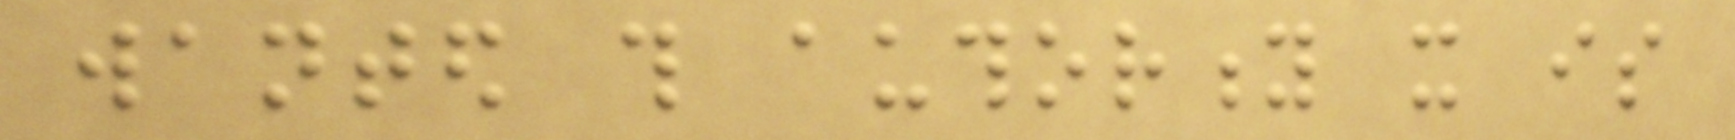wanted this authority it is
